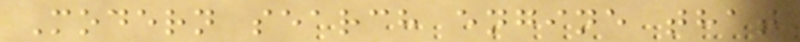Modern search engine that
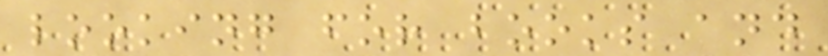looking for books and
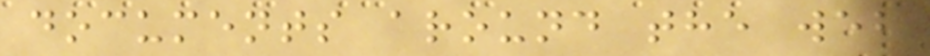documents around the web
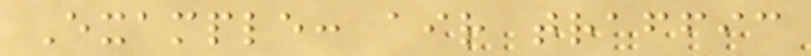Example: air traffic
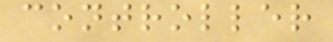controller
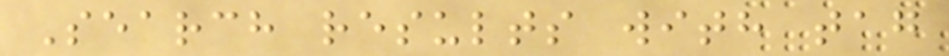Search results with tag
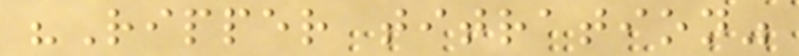"Ripper titration"
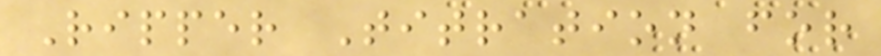Ripper Titration for
